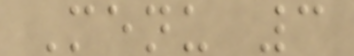Menu 3
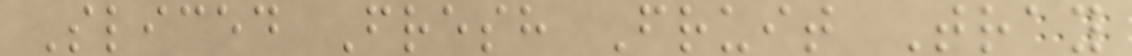Sliced Fresh Fruit Tray
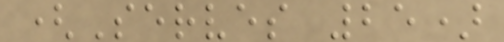(Serves 25)
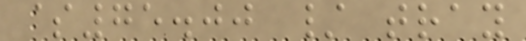$75.00 / tray
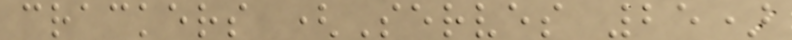crackers (Serves 25)
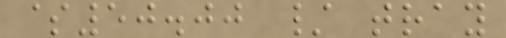$50.00 / tray
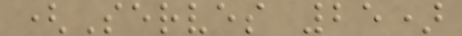(Serves 25)
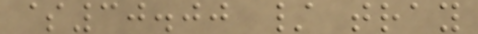$30.00 / tray
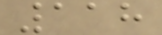118
